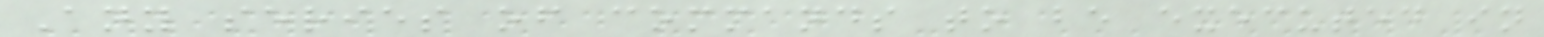Any series of commands to be executed in
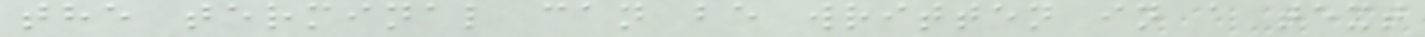the terminal can be written in a text
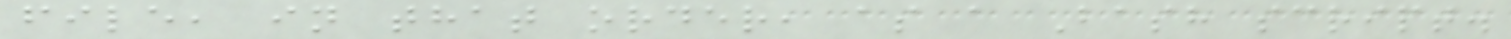file, in that order, as a Bash script.
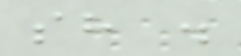sh .
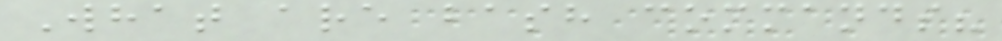What are bash commands?
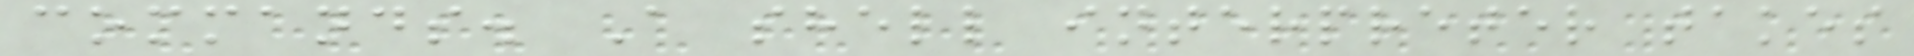commands. A shell interpreter takes
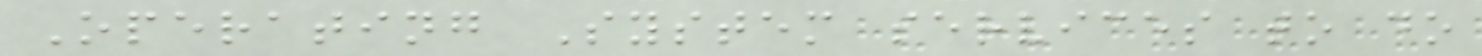Operating System services to do
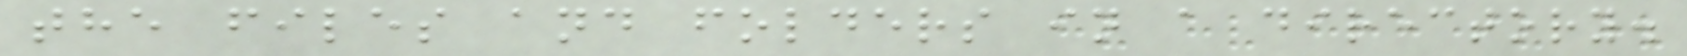the files and folders in a directory.
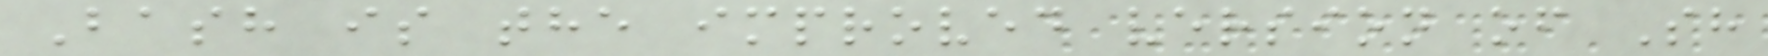Bash is the improved version of Sh
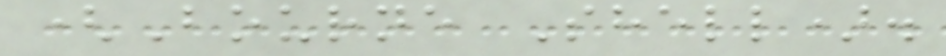(Bourne Shell).
